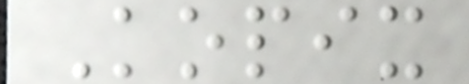Kopix
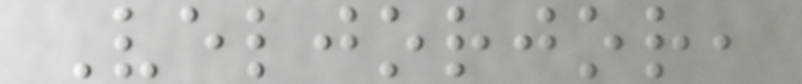Veljorjor,
